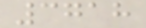3718
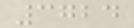3724
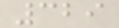329
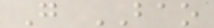G BAO
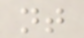nt
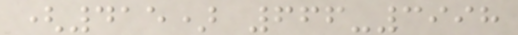(415) 666-3998
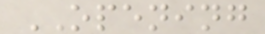OPENING
